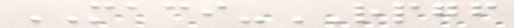MACI-RPGF
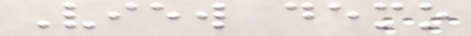View demo
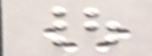|
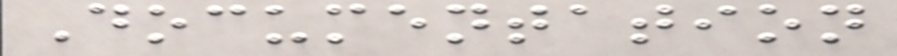Documentation
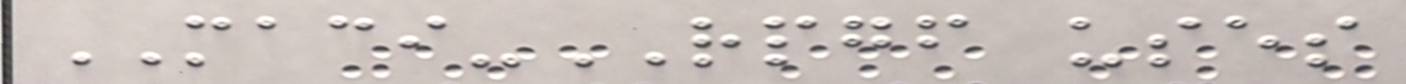MACI-RPGF uses
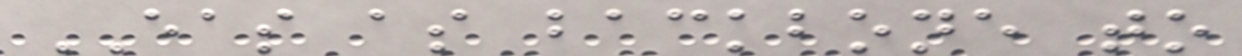EAS as backbone to
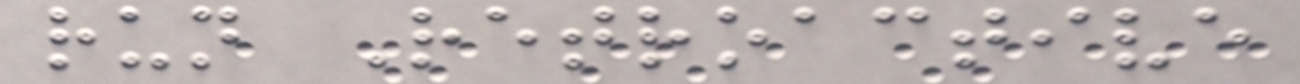run Retroactive
